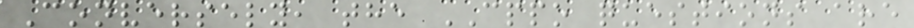Conversely, the CPPO questions are
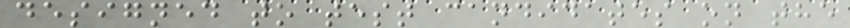designed to test candidates on the
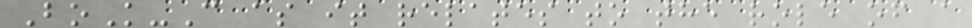BoK-C as it relates to the role of a
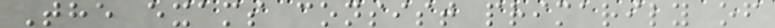The exams consist primarily of
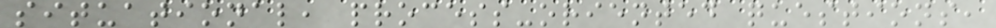situational, process-oriented questions,
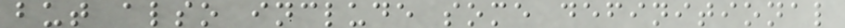but also include some definitional
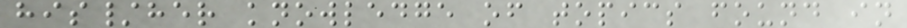his/her knowledge of topics found in
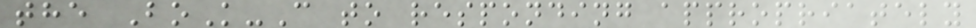the BoK-C to responding appropriately
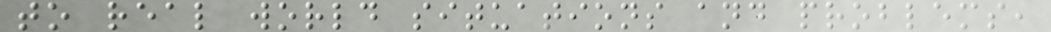to real world situations and problems,
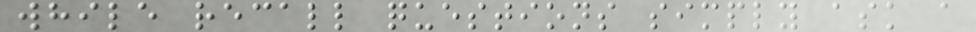while recall questions simply ask a
